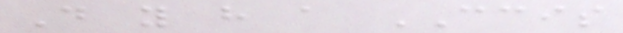Do you have a CCIS
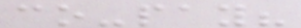co-pay?
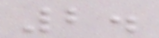2.
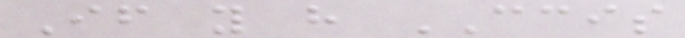If you have CCIS
